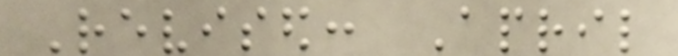Revised: April
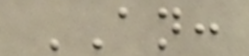AN:
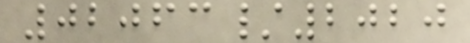02063/2020
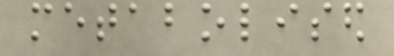metabolised
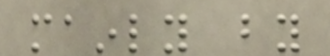mainly by
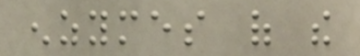enzymes of the
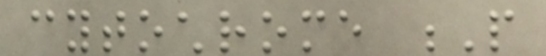cytochrome P
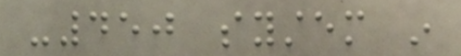-450 system in
